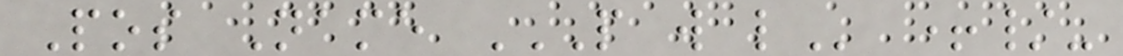Pos Name P W L +/-
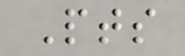Pts
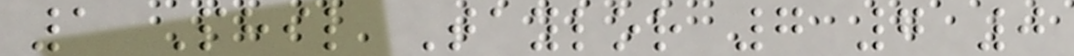1 Phil Taylor 7 7 0
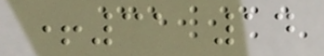+31 14
